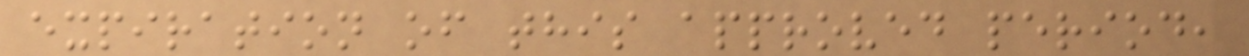expiration of this approved period,
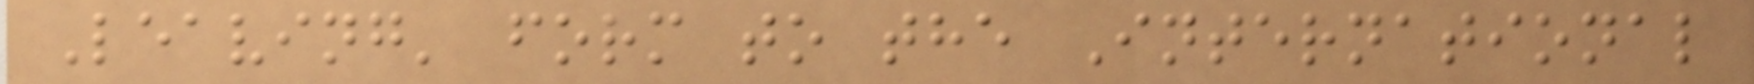Leaving' form to the International
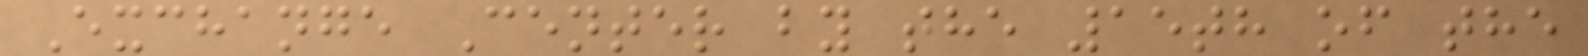Exchange Center by the 15th of the
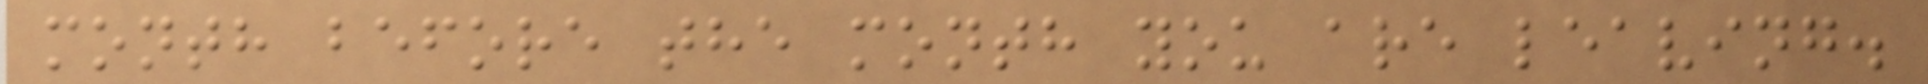month before the month you are leaving.
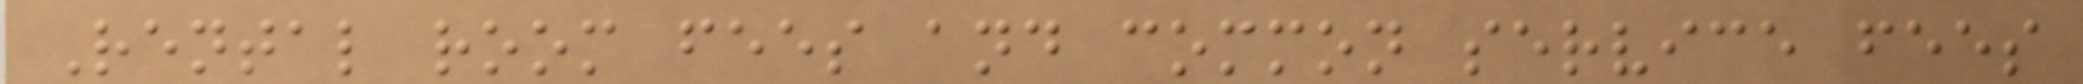Rental room fees and common service fees
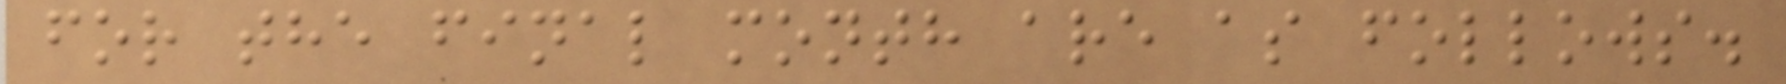for the final month are as follows.
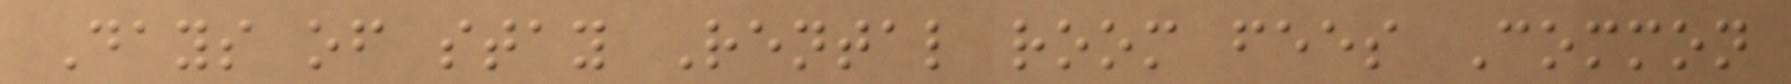Days of stay Rental room fees Common
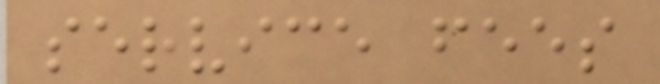service fees
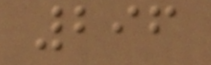296
